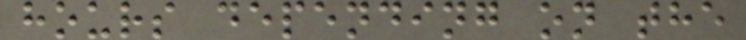hours depending on the
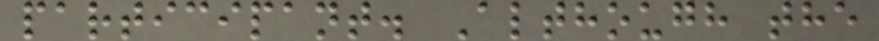participant. Although the
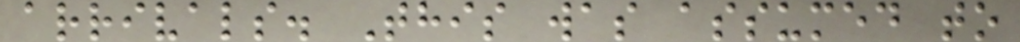arrivals. This was assumed to
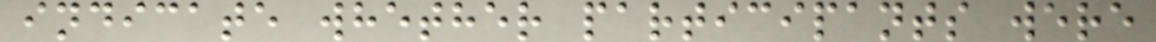indicate whether participants were
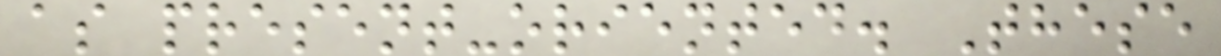as present-oriented. These
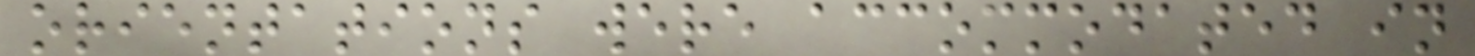orientations were accommodated in
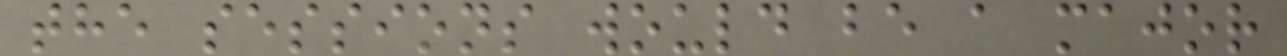the sessions would be a major
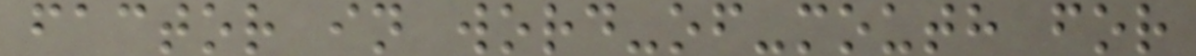factor in word-of-mouth for
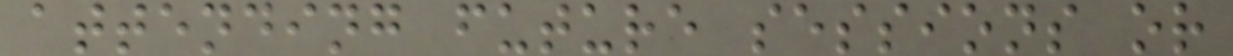attending future sessions or
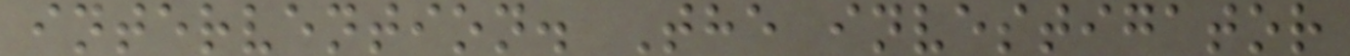intervention. The investigator
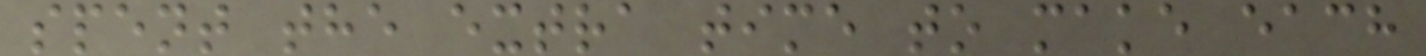spent the extra time to make each
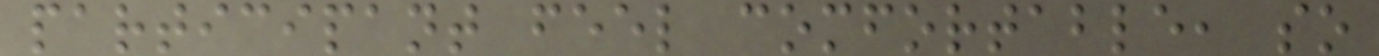participant feel comfortable, so
